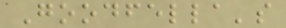Goodfella's
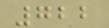722
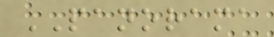PANORAMA
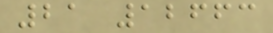21 12663
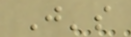J's
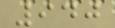940
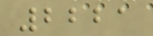2221
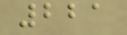221
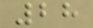28
